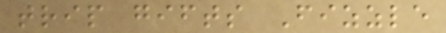trip gifts Fizzle
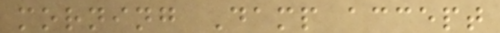morning Damp accept
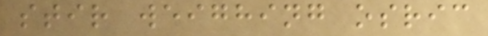stir weighing osric
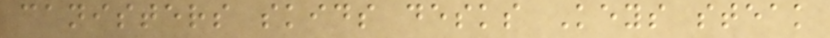canisters skids desks Keys steak
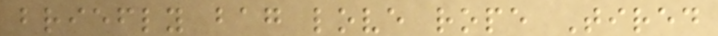briefly bag love rope Tired
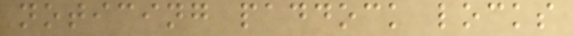noticing paddock locks
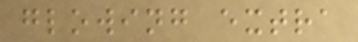glowing extra
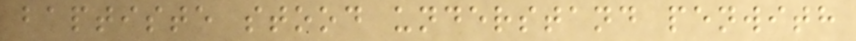baptiste stood understand penwith
